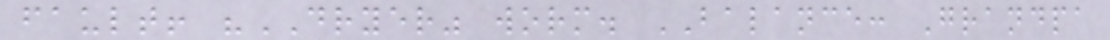fault! "DRYER" worm. BALANCE: Grandpa
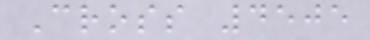Cross 4505
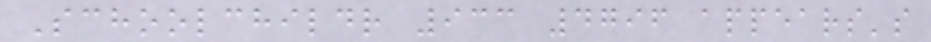Schoolchildr 933 4796 appears's
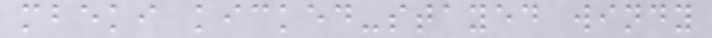mbeki kicked-stayed windy
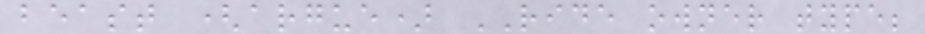beast (argue) RIDE owner type;
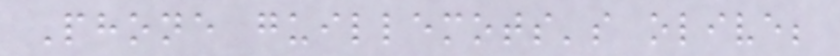Phone guillemots's olive;
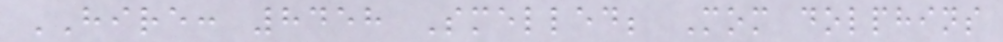HIRE: 8458 Smelled; Mom dolphins
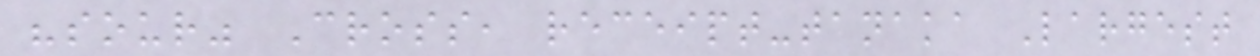"sour" Cross, receipt-tanaka Largest
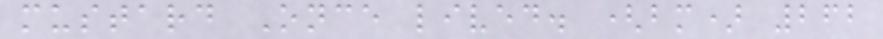mustard Once lived. (bm) 262
